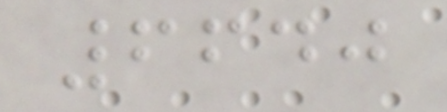6640
